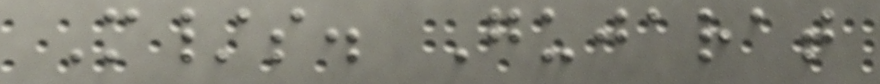M/s. Gujarat
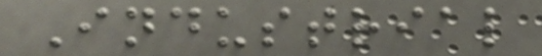Industrial
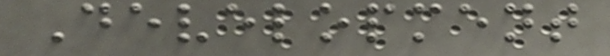Development
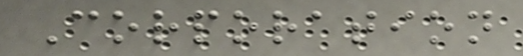Corporation
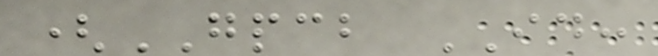(GPCB ID:
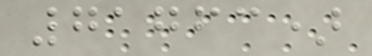71763)
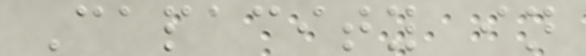Capacity in
